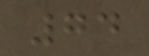74
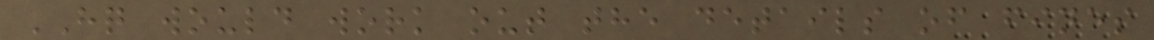HQ would work out the details of fines
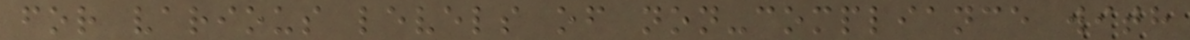for various levels of non-compliance with
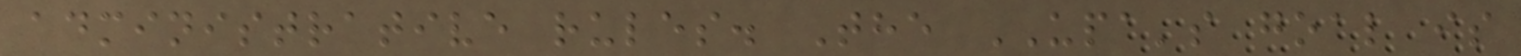administrative rules. The UPA's goal is
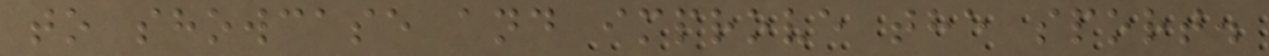to showcase and improve the sport.
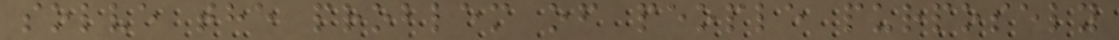solve the problem of people purposely
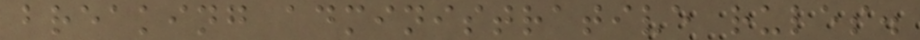breaking administrative rules.
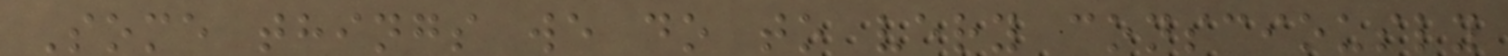Some things we do to very consciously
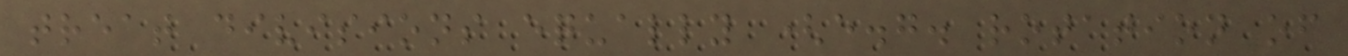treat divisions equally (e.g. rotation of
